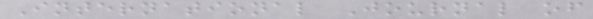International Journal of
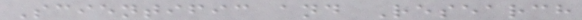Scientific and Research
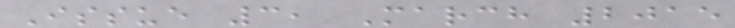Issue 3, March 2015
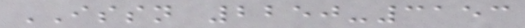ISSN 2250-3153
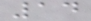14
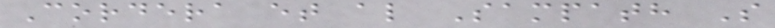Cordera et al Sampath S
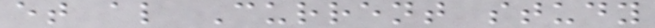et al Current study
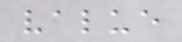value
